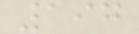197
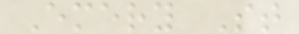Emery St
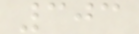303
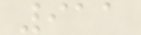911
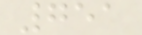751
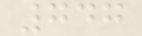747
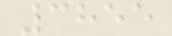3855
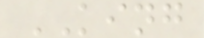KING
